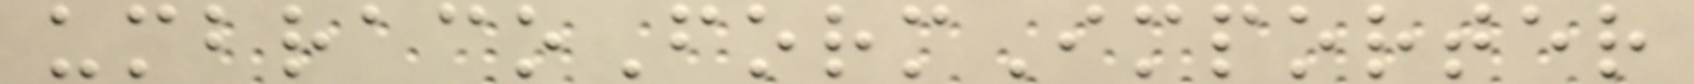umbracoFormImporter
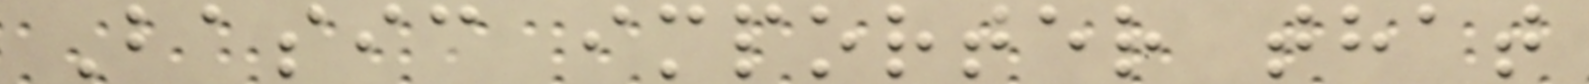Basic importer that
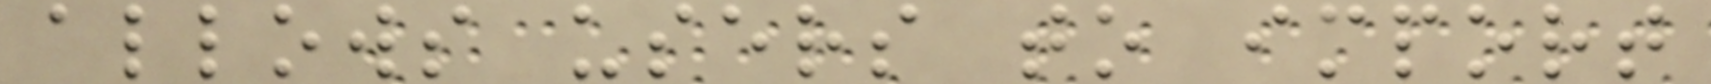allows users to import
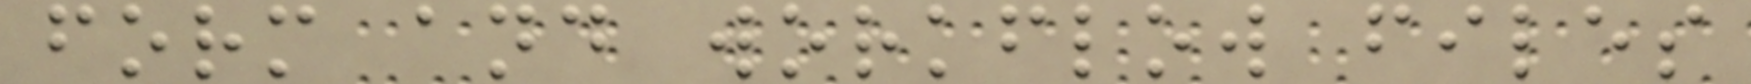form and workflow files
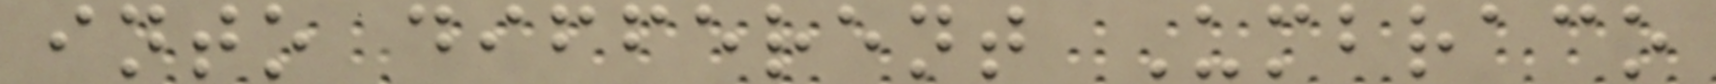into different Umbraco
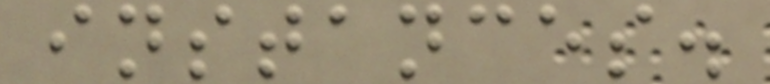instances.
